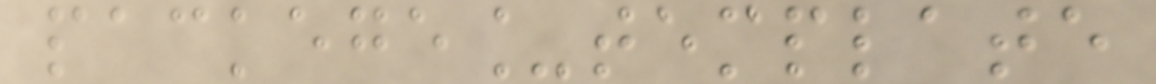packege_template
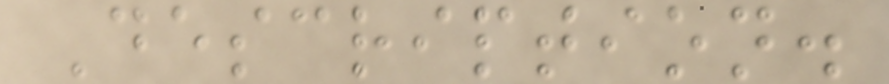Description.
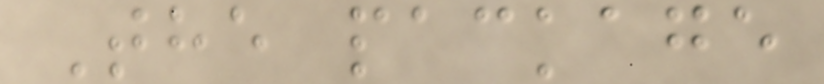The package
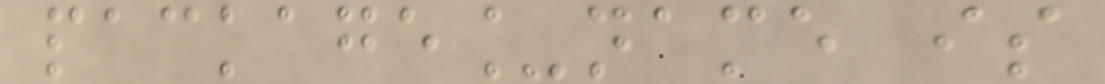package_name is
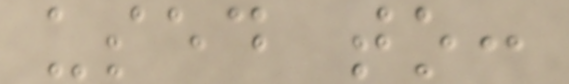used to:
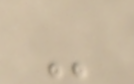-
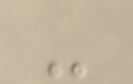-
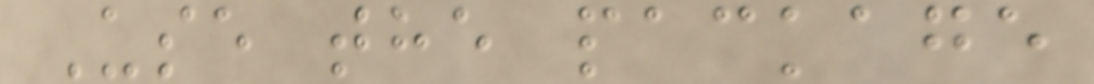Use the package
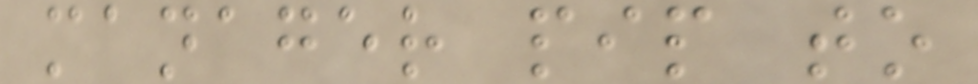manager pip to
